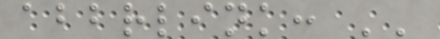abbrlink: ''
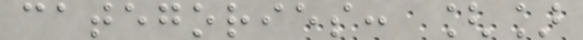categories: []
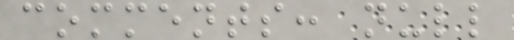comments: null
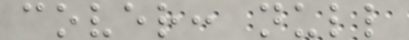cover: null
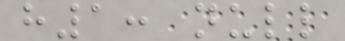h1: null
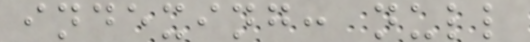indexing: null
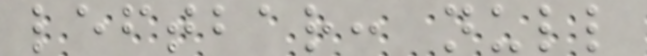leftbar: null
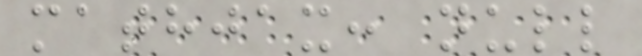mathjax: null
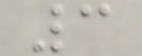3
